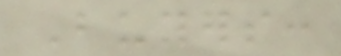Buyers:
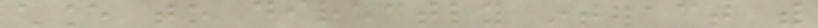chance to directly interact with
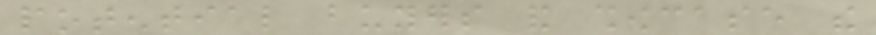potential buyers and showcase the
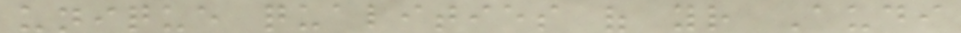unique qualities of your Audi
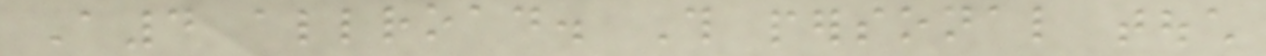A4 allroad. This personal touch
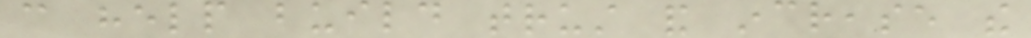can help build trust and increase the
